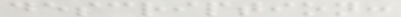description:
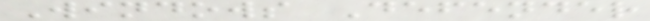Windows Defender
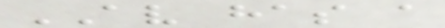AV has a
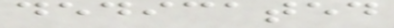dedicated
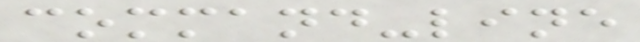command-line
